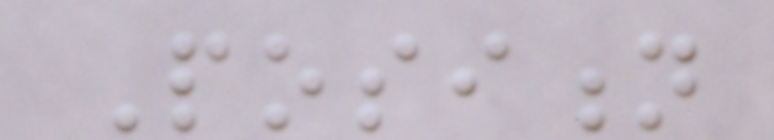Position
